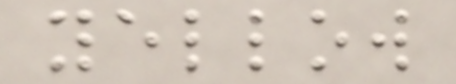yellow
